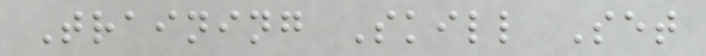Training Skill Set
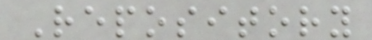Repository
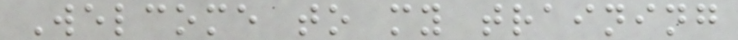Welcome to my training
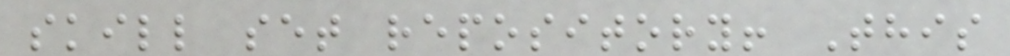skill set repository! This
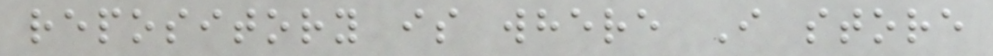repository is where I store
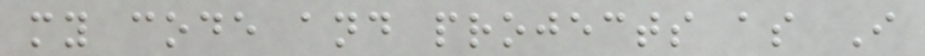my code and projects as I
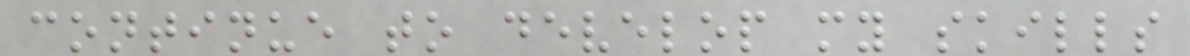continue to develop my skills
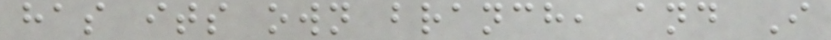has its own branch, and I
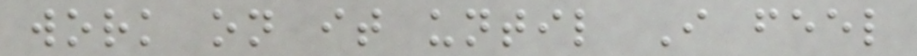work on it until I feel
